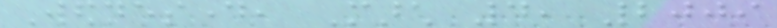Wednesday, March 4, 2009
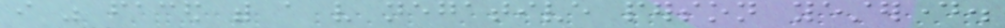i was faced with a very negative person yesterday.
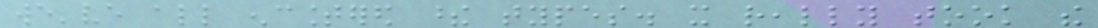we've all encountered these types. it really took the
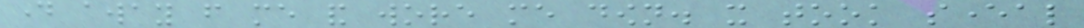day away from me and wore me down. it took several
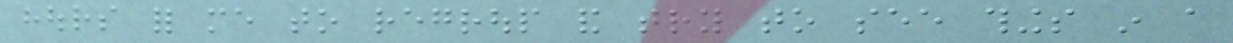hours for me to regroup and try to see things in a
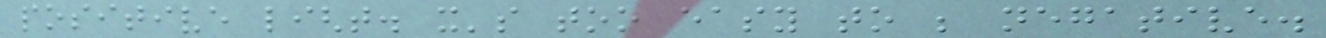positive light. it's too easy to be negative.
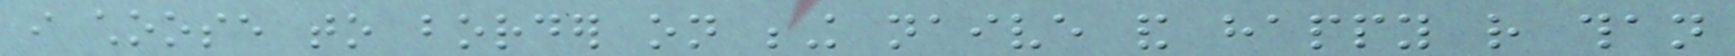i choose to border on being naive and happy rather than
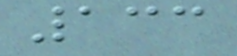133
